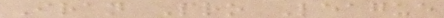Iran Pro League
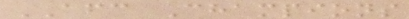AFC Champions
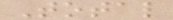Total
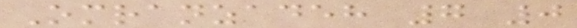Omranzadeh 7 0
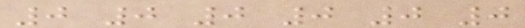0 0 0 0 0 0
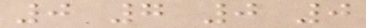0 7 0 0
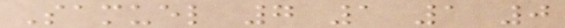Samuel 7 1 1 0
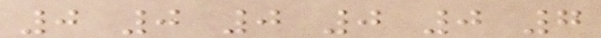0 0 0 0 0 7
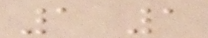1 1
